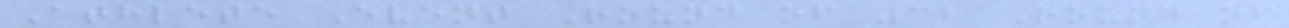Athlete Event Round of 32 Round of
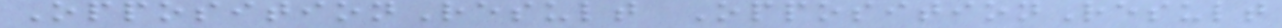OppositionResult OppositionResult
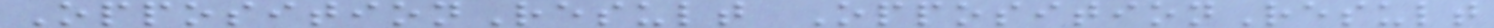OppositionResult OppositionResult
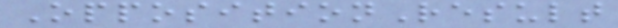OppositionResult
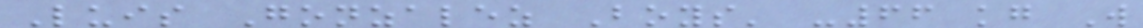Luis Gonzalez Boys' -66 kg W
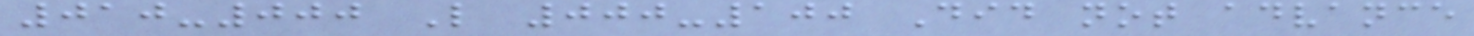010-000 L 000-100 Did not advance
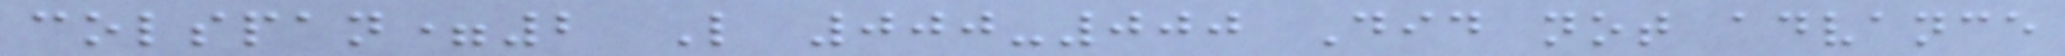colspan=2 L 000-000 Did not advance
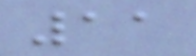11
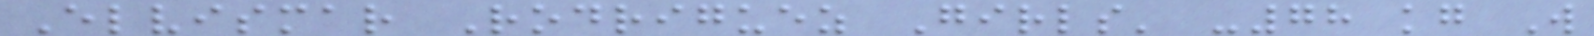Elvismar Rodriguez Girls' -78 kg W
